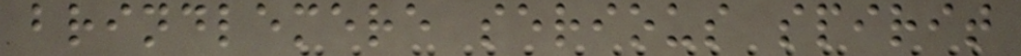brindlemere serious spirit
